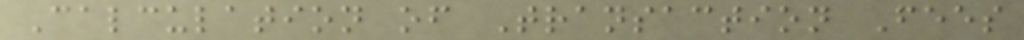Calculation of Transaction Fees
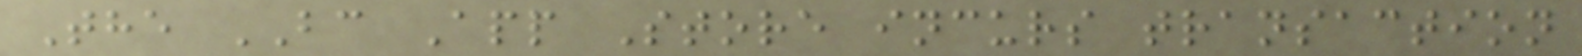The BC App Store incurs transaction
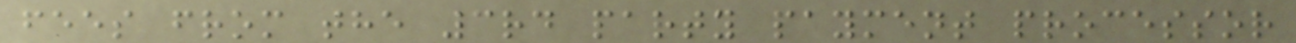fees from the 3rd party payment processor
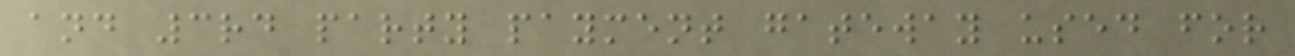and 3rd party payment gateway used for
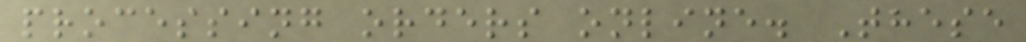processing orders online. These
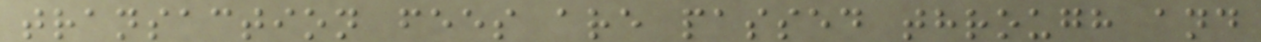transaction fees are passed through and
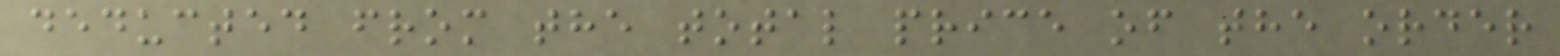deducted from the total price of the order
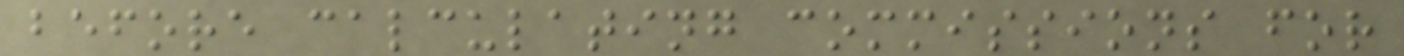before calculating commissions for
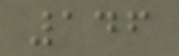146
